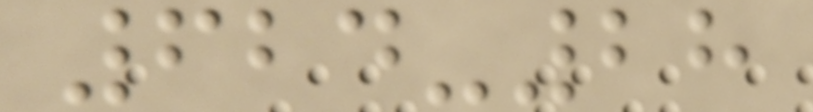624-28
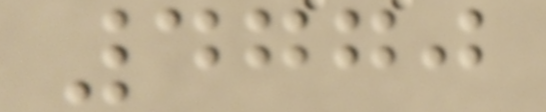4770
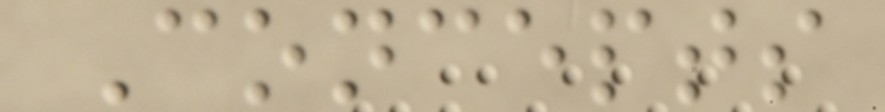Concepts
